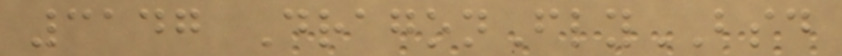3147 DragonFlyBSD
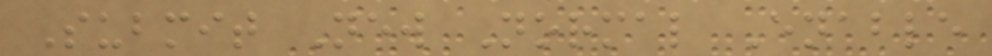Submit New Normal Enable
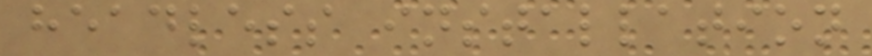headless installation
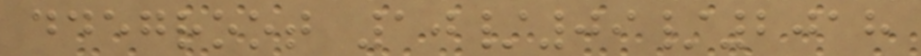ddegroot 10/09/2018
